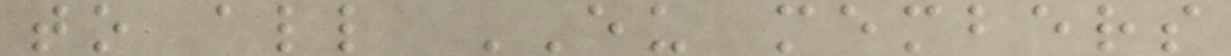to all EU members
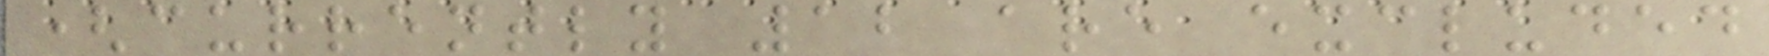(currently 12 are excluded
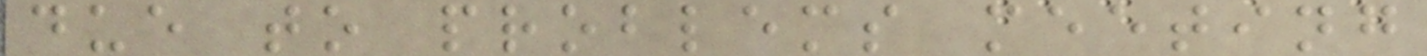due to problems meeting
